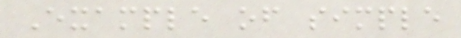Example of simple
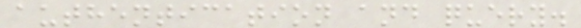authentication and query.
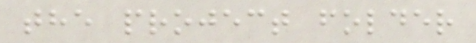the project folder
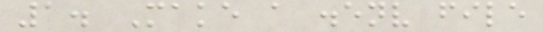1. Make a .env file
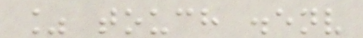% touch .env
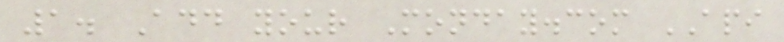1. Add your Monday.com API
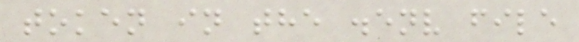token in the .env file
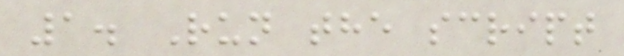1. Run the script
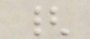{
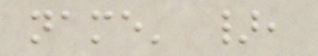name' },
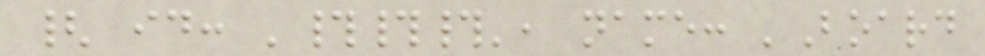{ id: '###', name: 'Board
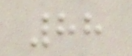88
